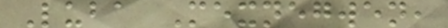Luba Mexnegwen,
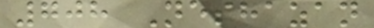708 Neshazan
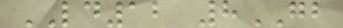LD12 8GB
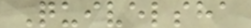Quivelsha
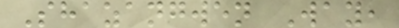Shazangwen Way,
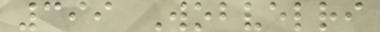399 Wobvelri
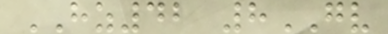HZ42 8GV
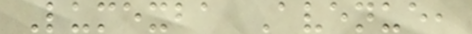Lumexba Avenue,
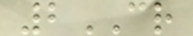2CR
